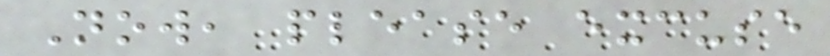Now, please excuse
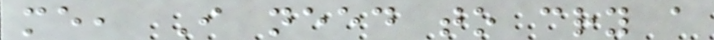me, I need to cry a
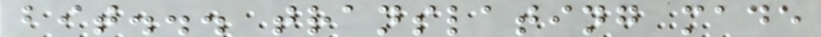bit... translating made
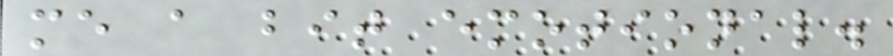me a bit emotional.
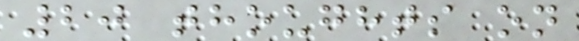20 thoughts on
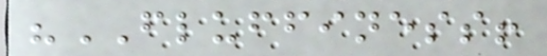"FLUFFINESS!
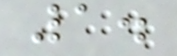1.
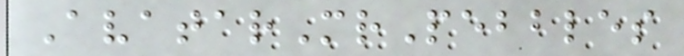AvatarMrPebbles
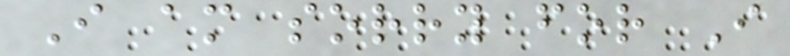I am sorry for I
